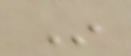In
